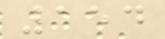154
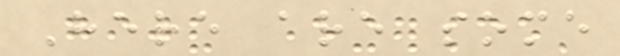Here are some
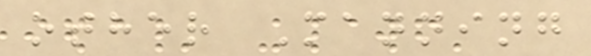other Manning
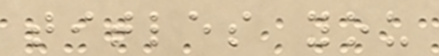titles you
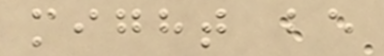might be
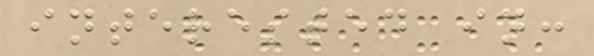interested in:
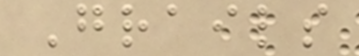Grails
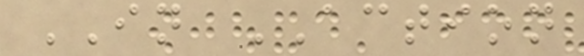IN ACTION
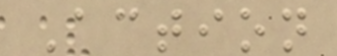Action
